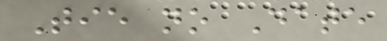Tie no Date
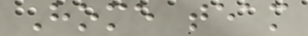Home team
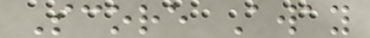Score Away
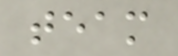team
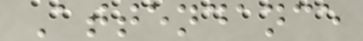Attendance
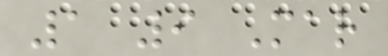1 9 Mar
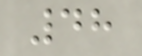48
